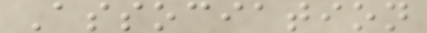Association
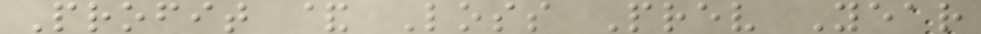Profit & Loss Prev Year
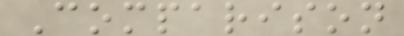Comparison
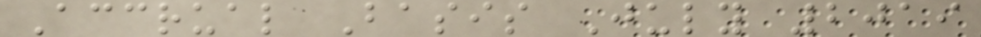Accrual Basis July 2019
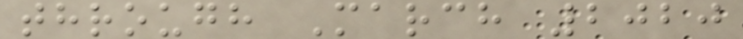through March 2020
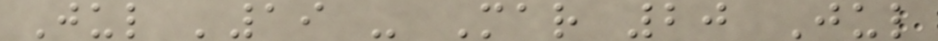Jul '19 - Mar 20 Jul
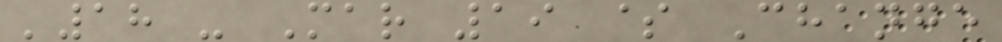'18 - Mar 19 $ Change
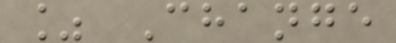% Change
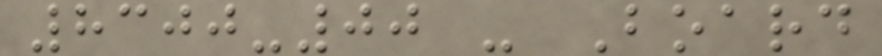8300-00 - Board
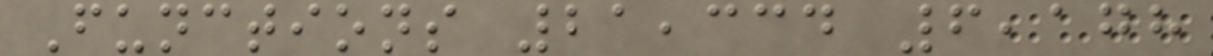Functions 21,334 6,178
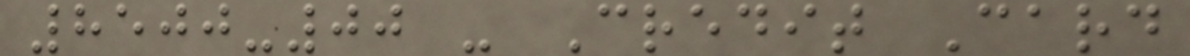8500-00 - Credit Card
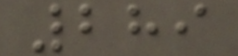289
